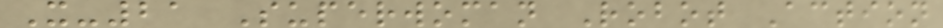X-21 Superwoman Robot Action
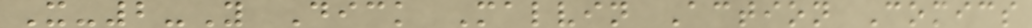X-2-Y Dick Malvin Action Comics
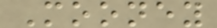Mooney
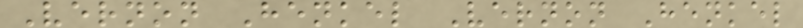Vernon Henkel Vernon Henkel
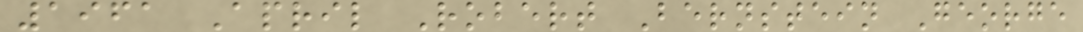1961 April Robert Bernstein George
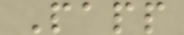Papp
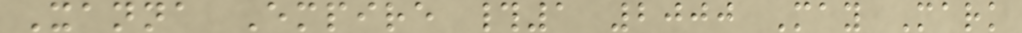Xanna Empire #1 2000 May Mark
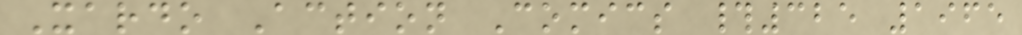Xardo Action Comics #325 1965
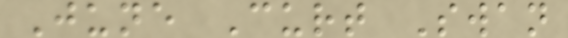June Curt Swan
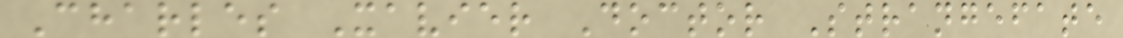Charles Xavier Doctor Strangefate
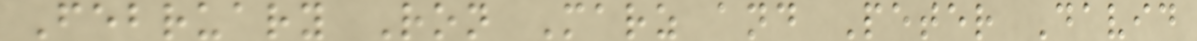February Ron Marz and Peter David
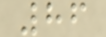86
